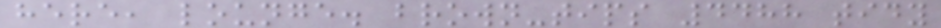here, lounge. brown-tips 4488 tidy
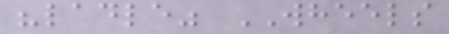"ladle" WHEELS
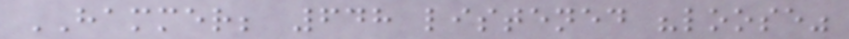HAMMER; 648 listened "loose"
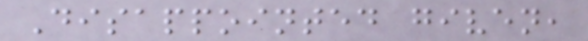Disappointed given,
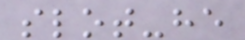slot-he
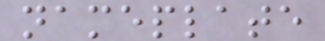nameplate
